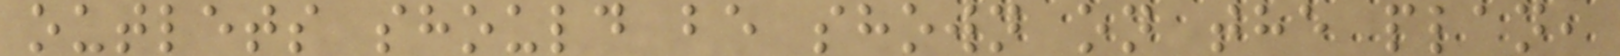outlets should be shown on the plan,
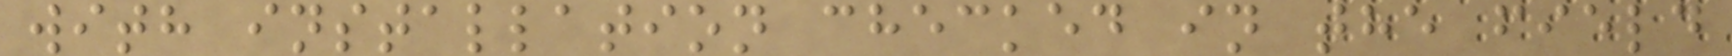with installation checked in the field
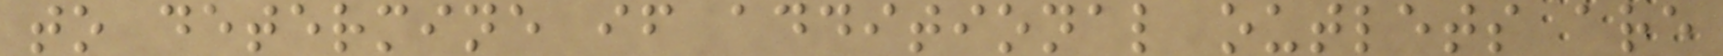to determine if additional outlets are
